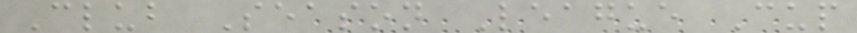Club Season League Cup
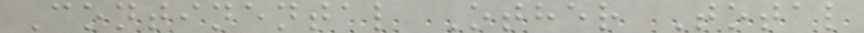Continental Other Total
